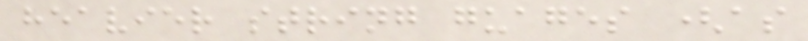heavier string guages (as
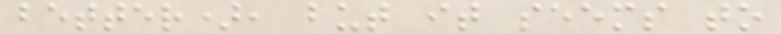better), but it seems to
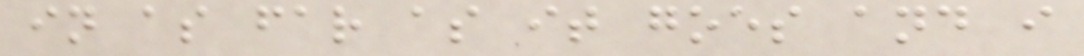in as far as it goes and i
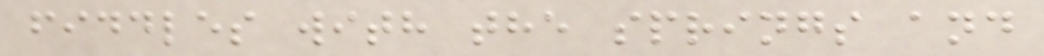fiddles with the springs and
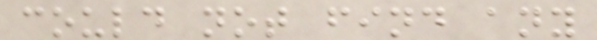could not find any
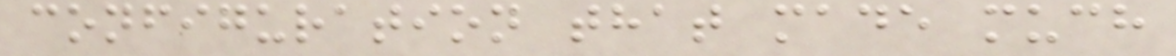configuration that made much
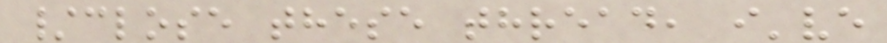/close these thread, i've
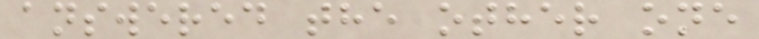answered the other one
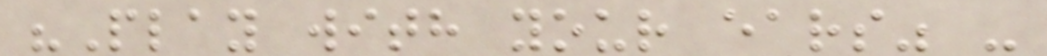"Play with your ears" -
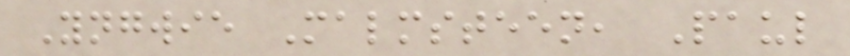Yngwie Malmsteen, Paul
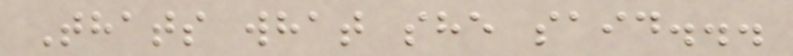Thats what she said...
